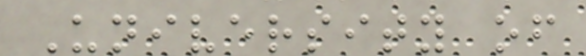University of
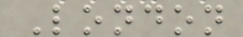London
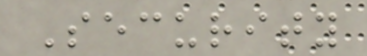Security
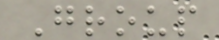Group
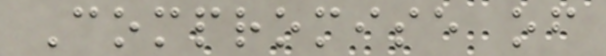Compromise of
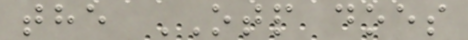the OTP does
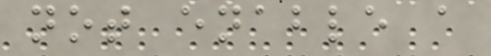not enable a
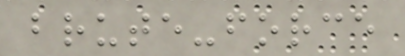brute-force
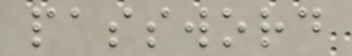password
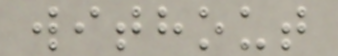without
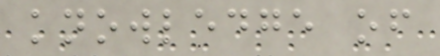knowledge of
